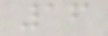16
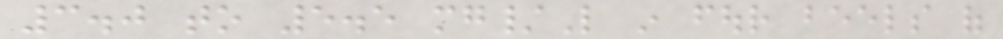3.0 to 5.5 mg/L in four beels of
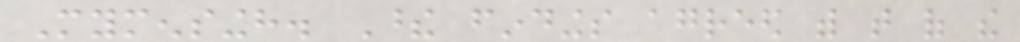Mymensingh. These findings agreed with that of the
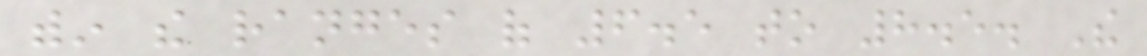within the ranges of 6.5 to 8.5. The
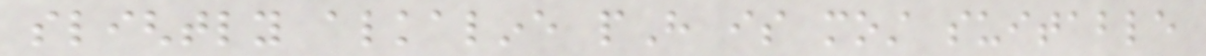slightly alkaline pH is most suitable
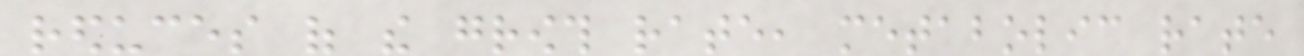reduces of the growth rate, metabolic rate
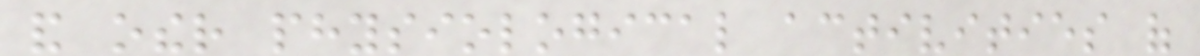and other physiological activities of
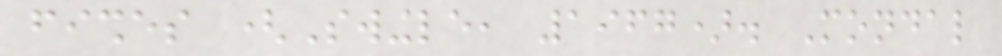fishes (Swingle, 1967). Mondal
